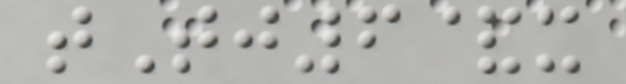tTj6&x
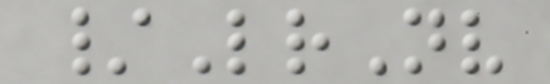/LrNv
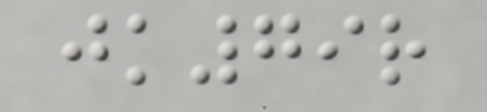jk79r
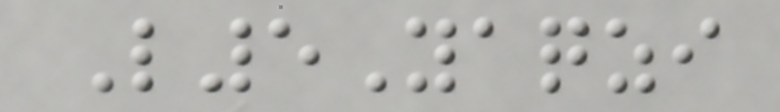L5Yaqzi
